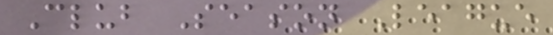Club Season League
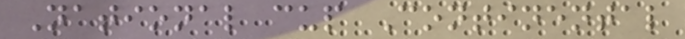National cup Continental
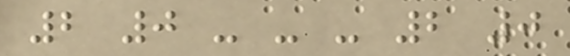2 0 - - - 2 0
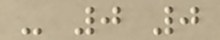- 0 0
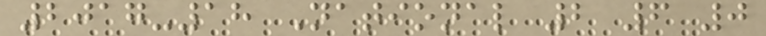2017-18 National 2 6 0
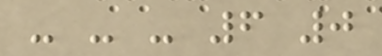- - - 6 0
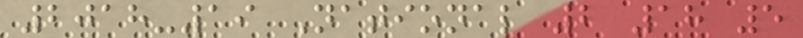2018-19 National 2 18 5
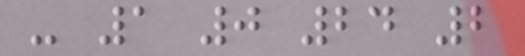- 1 0 24 2
